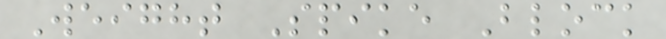Weight Spike Block
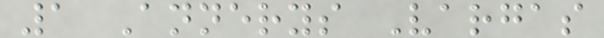1 Annerys Vargas
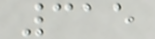315
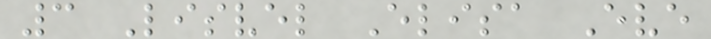3 Lisvel Elisa Eve
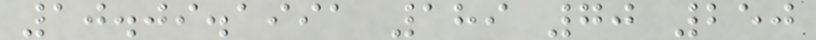10.09.1991 189 70 250
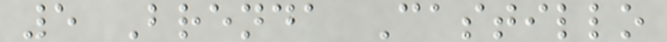5 Brenda Castillo
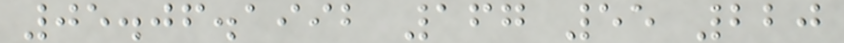05.06.1992 167 55 220
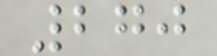270
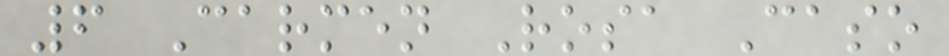6 Carmen Rosa Caso
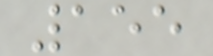155
